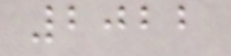2022
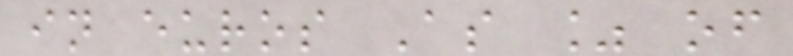in euros As % of
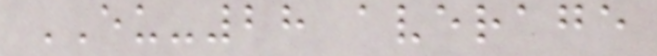EU-28 average
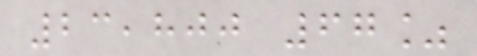23,800 67%
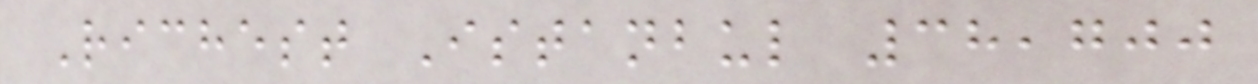Richest Istanbul 38,700
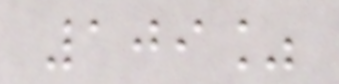109%
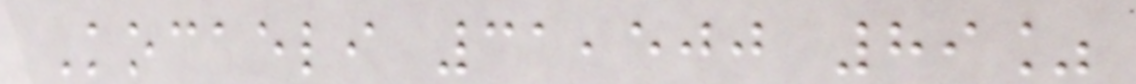Kocaeli 31,500 89%
